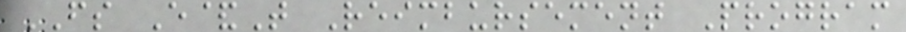FS E&T Reimbursement Program
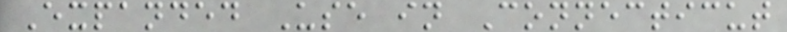Expanded Use in Connecticut
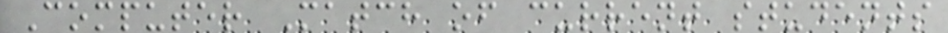Computer Match of current students
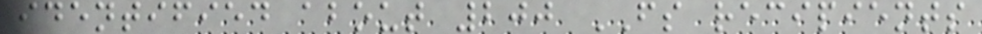identified about 200 FS recipients
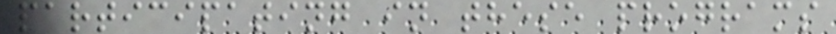participating in these programs
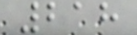218
